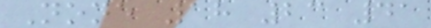None 18 23 41
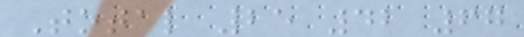Total 25 42 67
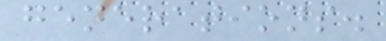generations.
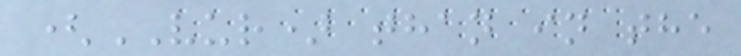(VUR) than in the
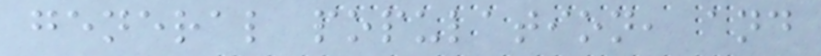general population, and
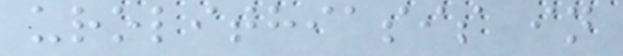urolithiasis in
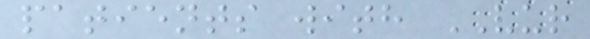patients with VUR
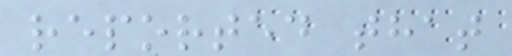reported that
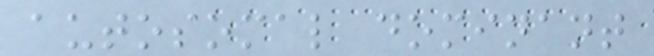autosomal dominant
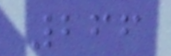266
